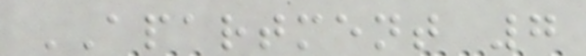APARTMENT 7
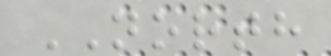NORTH
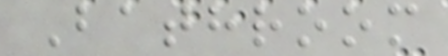Bathroom
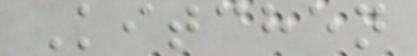Kitchen
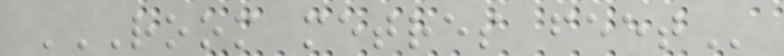ROOM METRES FEET
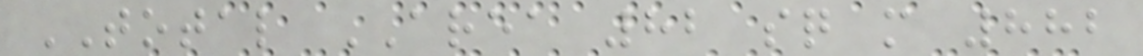TOTAL AREA 82 sq m 882
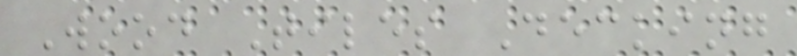Wood Tiles Decking
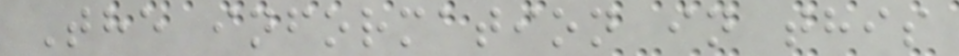The information in this
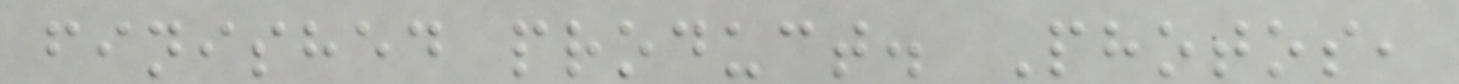finished product. Photos,
